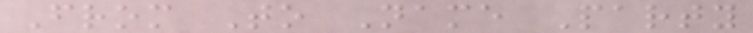From To Name Party
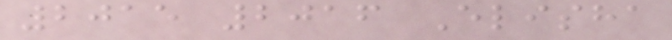2015 2016 Elisha
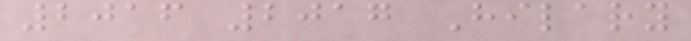2016 2017 Hilary
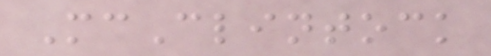McClintock
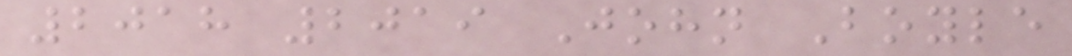2018 2019 John Boyle
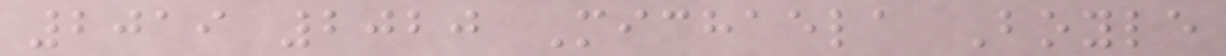2019 2020 Michaela Boyle
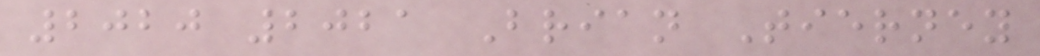2020 2021 Brian Tierney
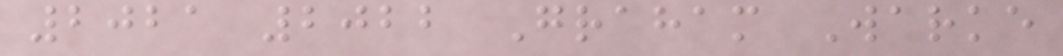2021 2022 Graham Warke
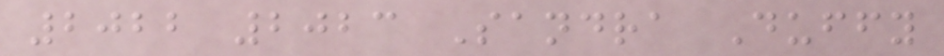2022 2023 Sandra Duffy
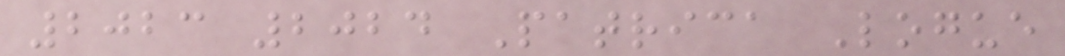2023 2024 Patrica Logue
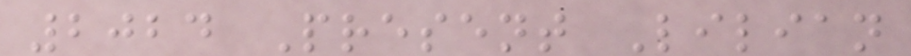2024 Present Lilian
